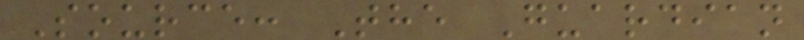Source: The Guardian
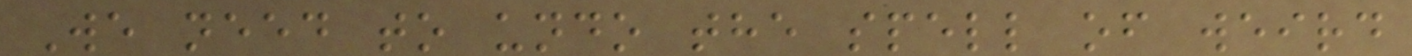We need to undo the spell of weird
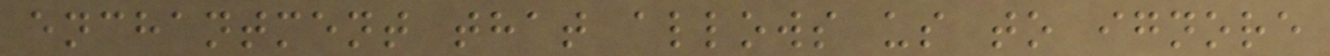enchantment that allows us to ignore
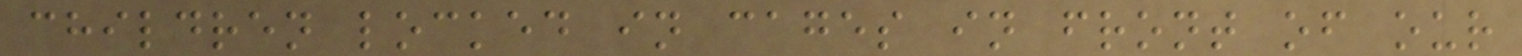children locked in cages in front of our
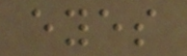eyes
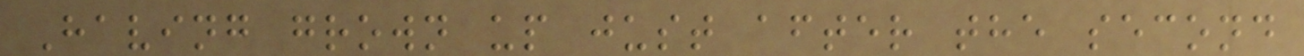Having grown up just after the second
